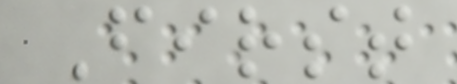First
